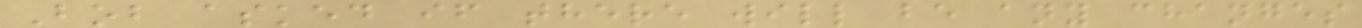Bob asked if there will be any changes
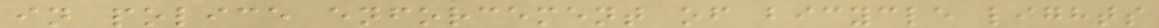in police enforcement of bicycle lights
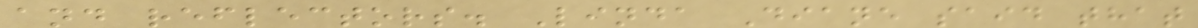and reflectors. Linda Diane said that
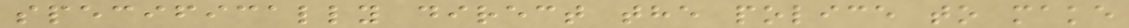specifically direct the police to make
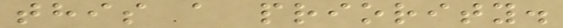this a priority.
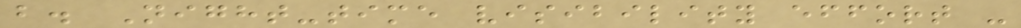b. Night-time visibility effort -
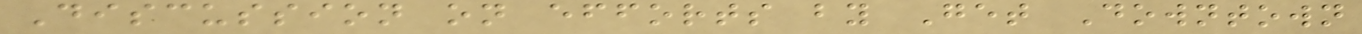Discussion on efforts by Get Downtown
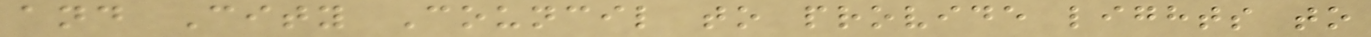and City Council to provide lights to
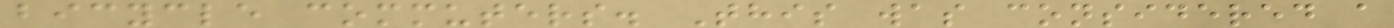bicycle commuters. This was considered a
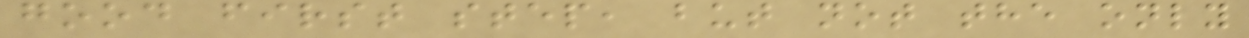good first step, but not the only
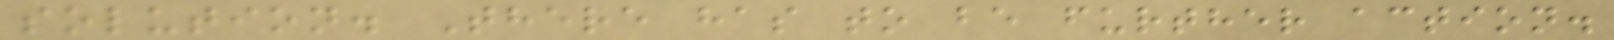solution. There has to be further action.
